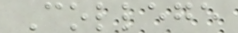College
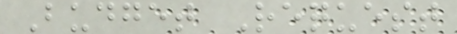Budget Request
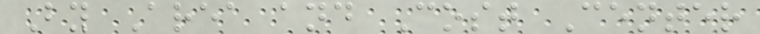By Area and Cost Center
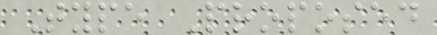Type Proposed
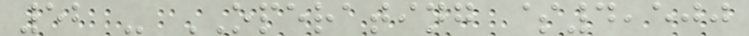52 - OPERATING $4,500
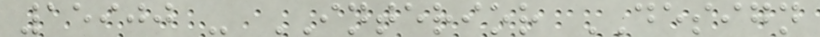15900 - INTERIOR DESIGN
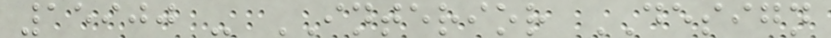15900 - INTERIOR DESIGN
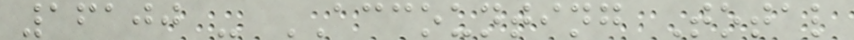16100 - ACCOUNTING Total
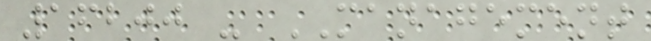16200 - MANAGEMENT
